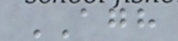AGH
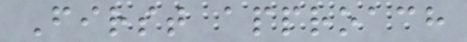First approach
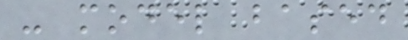- model based
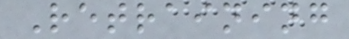Retraining
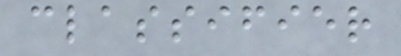classifier
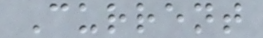Current
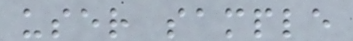user sample
